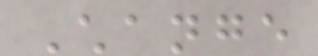Change
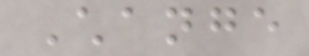Change
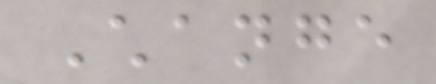Change
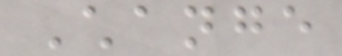Change
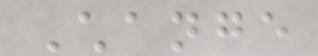Change
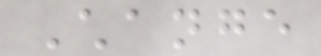Change
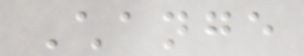Change
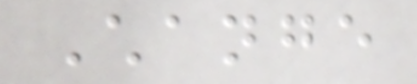Change
